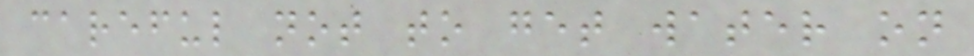careful not to get water on
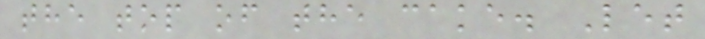the top of the cake. Let
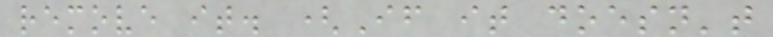remove it. (If it doesn't
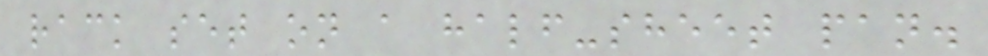rack set on a half-sheet pan.
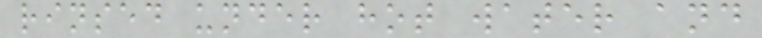rinsed under hot water and
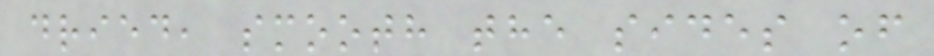dried, smooth the sides of
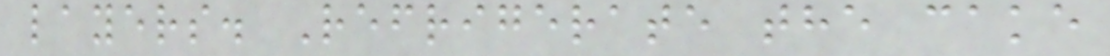layers. Refrigerate the cake
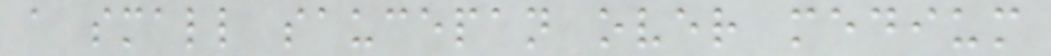a small saucepan over medium
